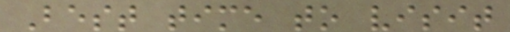Best time to visit
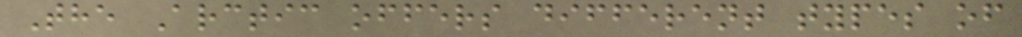The Arctic offers different types of
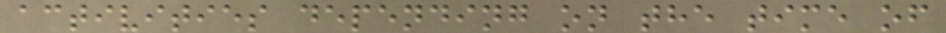activities depending on the time of
